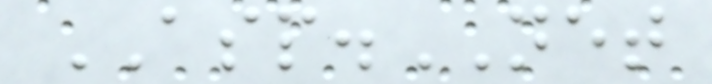ASP.NET
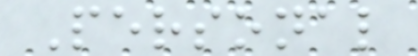Personal
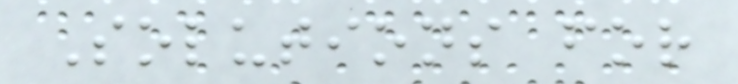Solutions for
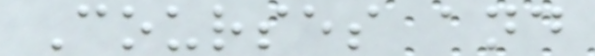Courses and
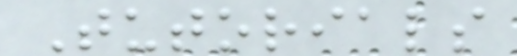Tutorials
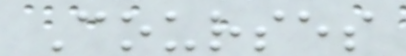Courses
